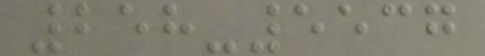258-5537
